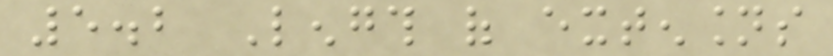5.2 Length of extensions
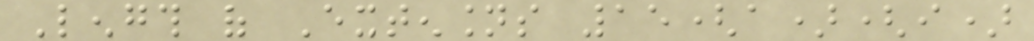Length of Extensions 15(a)(i)
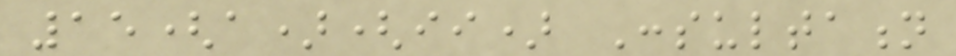15(a)(ii) Consultation
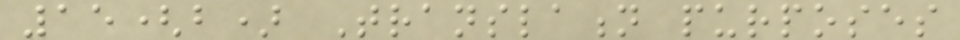15(b) Translation purposes
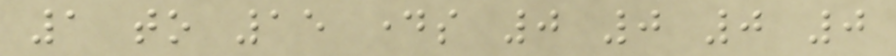1 to 15 days 0 0 0 0
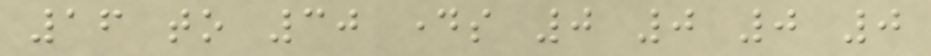16 to 30 days 0 0 0 0
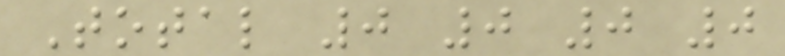Total 0 0 0 0
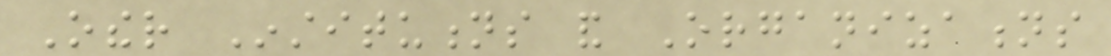Other Institutions and Organizations
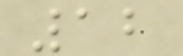12
